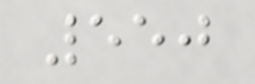550
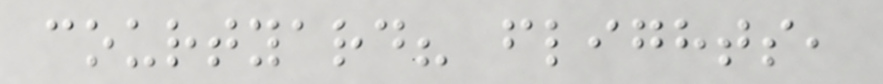courtyard? flights,
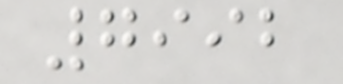7992
